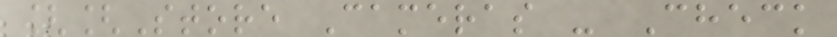[[Store Cameras - Check
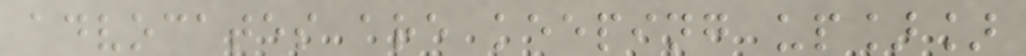advocates are keeping up]]
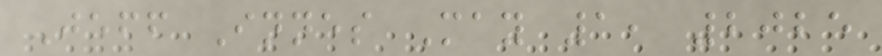Jeff Innes May 1, 2025
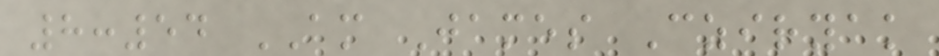8:54 AM James Cziryak
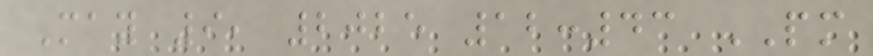May 9, 2025 12:43 PM
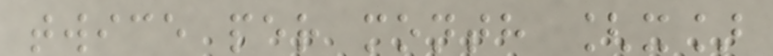twice per month [x]
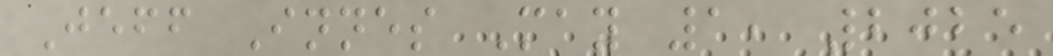Jeff Innes May 1, 2025
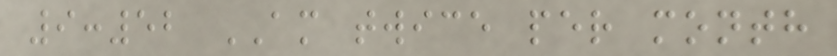9:52 AM twice per month
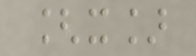[x]
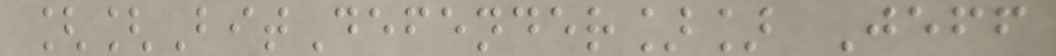[[BitDefender]] Jeff
